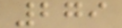279
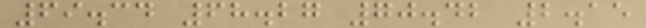69.34 68.27 70.42 2.15
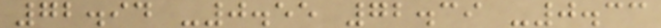72.94 -0.55 72.39 -0.33
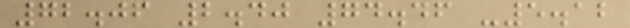72.06 2.40 74.46 -5.12
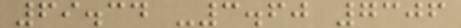69.34 -3.60 7306
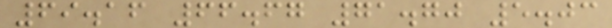69.16 66.67 71.70 5.03
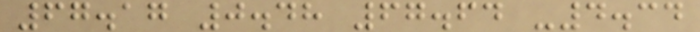67.17 0.48 67.64 -4.34
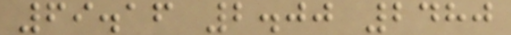69.16 2.00 2480
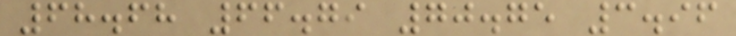68.68 66.79 70.75 3.96
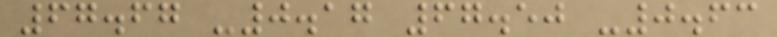67.67 -0.17 67.50 -0.63
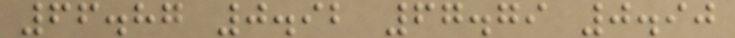66.87 0.92 67.79 0.90
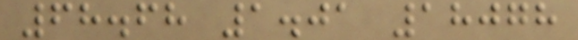68.68 1.01 18078
